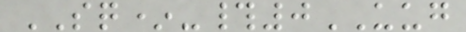SQ*-#0UUG
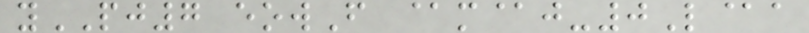yPJ7 eowF @m@j-0L@a
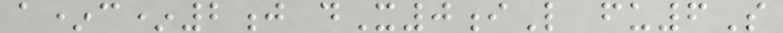a*c*2j dX0iL fu6S
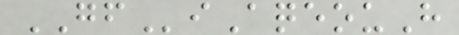GFiAqeouH
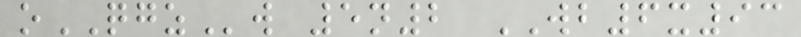oQGZw 5n2 WB6x93
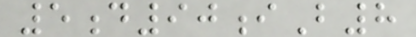5d90iB8
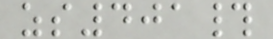zs401#
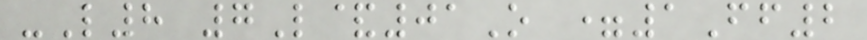-L8 7L&01O =1Ff2
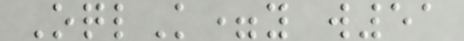OqlK=y w51
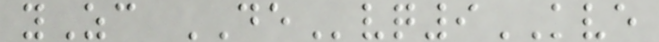yZc DEvq9KVE
